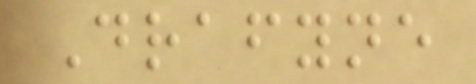Drafyne
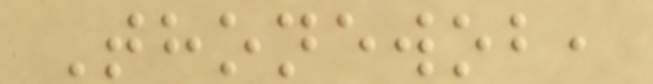Thonewob,
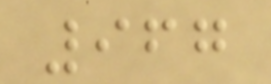967
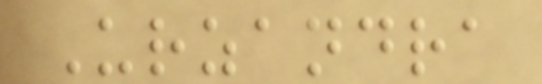Urzandra
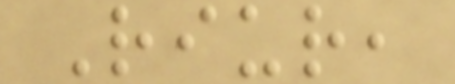Riur,
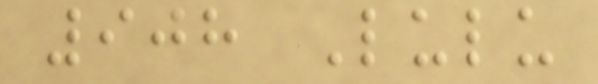908 Lulu
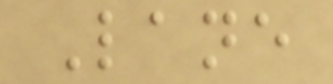Lane
